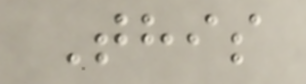This
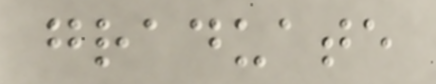graduate
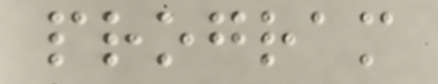program
